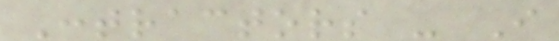Contractors - I
